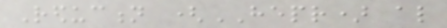Reduction (HEPR) also
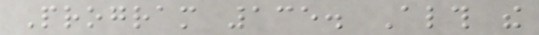Program 135. Although the
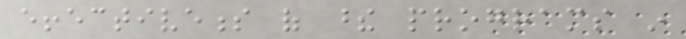effectiveness of these programs in
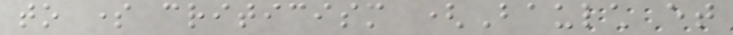to some criticism (Baulch et
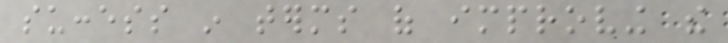success in terms of improving the
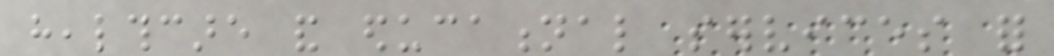healthcare and educational services for
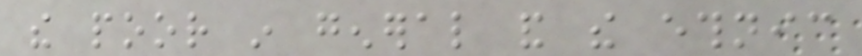the poor in general and the ethnic
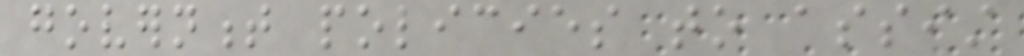government policies to assist
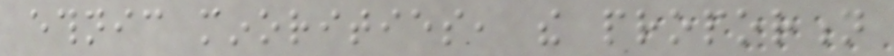ethnic minorities, the proportion
